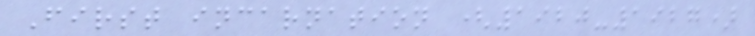First incarnation (1920-1927)
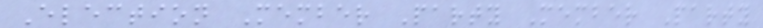Election Member Party Member Party
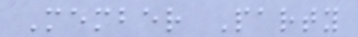Member Party
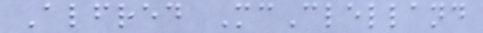Alfred McClelland
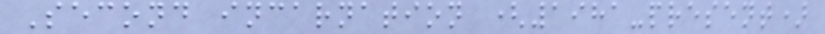Second incarnation (1981-present)
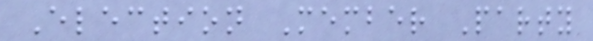Election Member Party
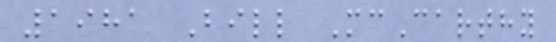1981 Bill McCarthy
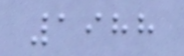1988
